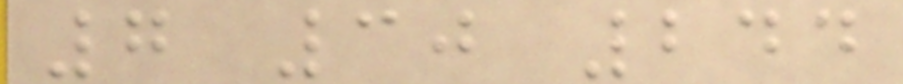7 30 244
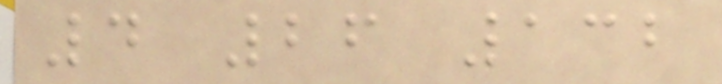4 26 132
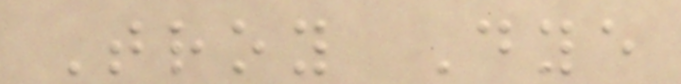Troy Dye
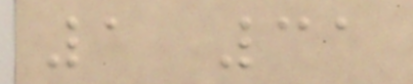1 31
